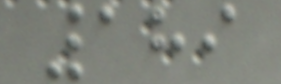189
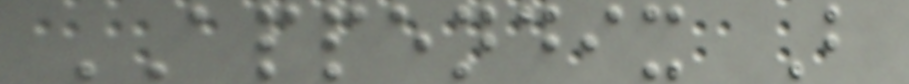APPENDIX B
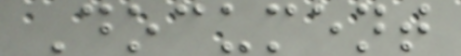Document
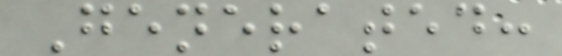Generated:
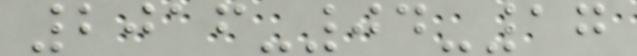2016-04-17
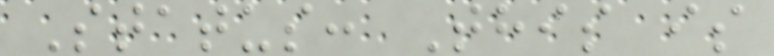Status: This is
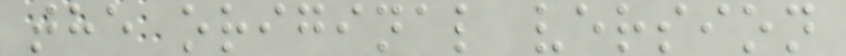the original version
